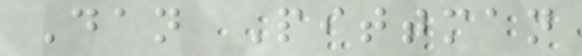Dan Pittman
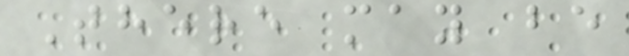There may be
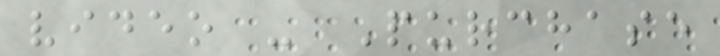video - Purchase
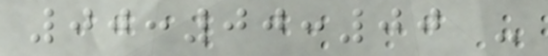00:00:00 -
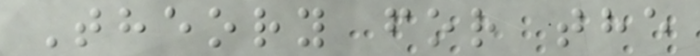Theory for the
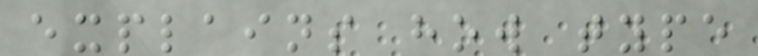explains how type
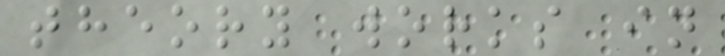theory works in
